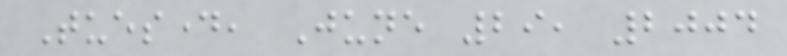Tuesday, June 29, 2004
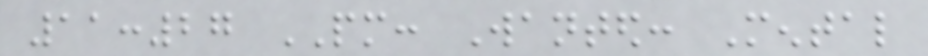11:27 PM: Wanted: Mental
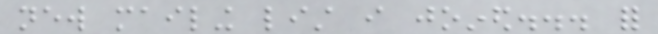new mailing list i joined... for
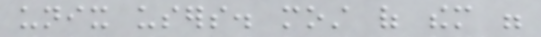unix users. most of them were
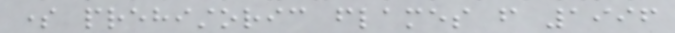some prehistoric flames from 1996
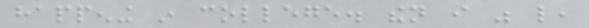happening in college. then i was like,
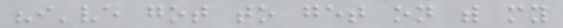"i've got to get on with my
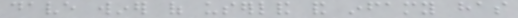dave winer of userland and infamy has
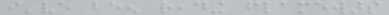i've been reading flamewars
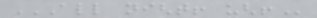ALL NIGHT! UGH!
